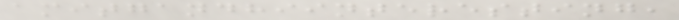amitgandhiinteresting,
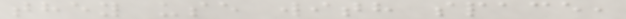they use with space,
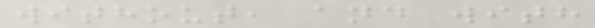without, and with
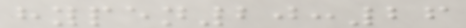hypen20:26
